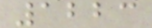1223
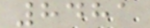8481
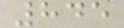845
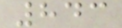843
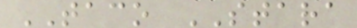TACO STARA
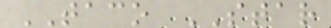TACO STAR
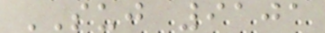SUJ 9101
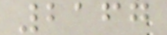2167
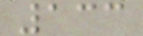133
